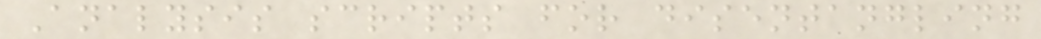Analysis scripts for disentangling
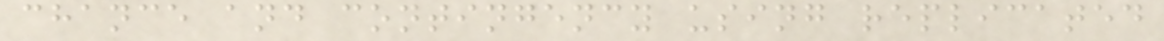chance and contingency using replicated
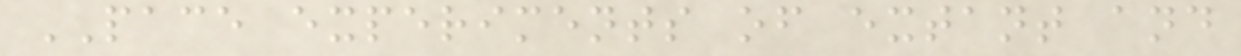PACE experiments of extant and
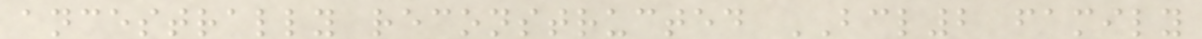ancestrally reconstructed BCL2 family
